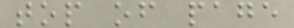top of page
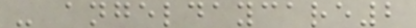- angeldaycare2
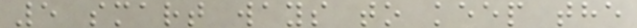5 smart ways to keep the
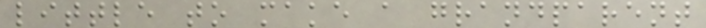little to make a grandparent
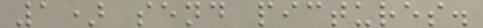1) send pictures.
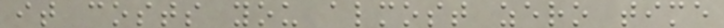it costs you almost zero time
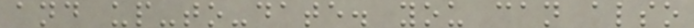and up-to-date. you can also
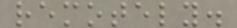remotely.
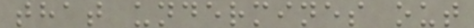that undermines out
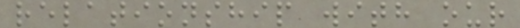relationship with our
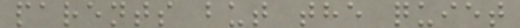parents but the quiet
